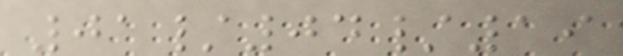01/04/19
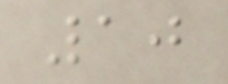10
